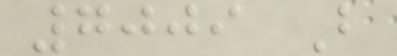7009 B
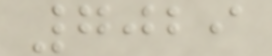7029
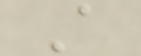A
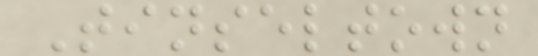Tinseltown
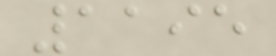1195
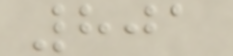801
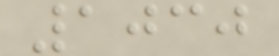1030
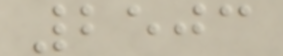2503
